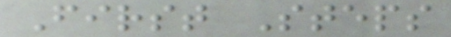First Steps
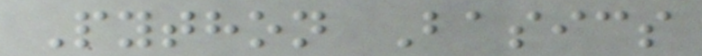Python Basics
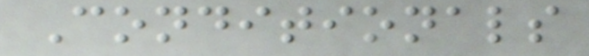Conditionals
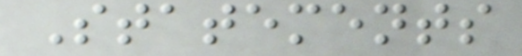Statements
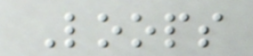Loops
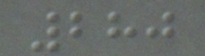280
